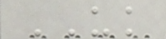UK
